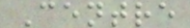Centre
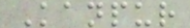Kanpur
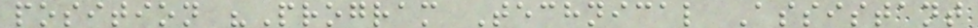position "Program Technical Assistant
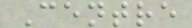Centre
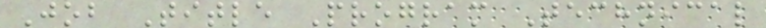Job Title Program Technical
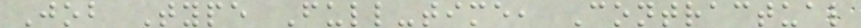Job Type Full-time, Contractual
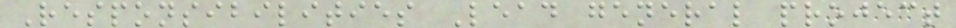Responsibilities Lead general project
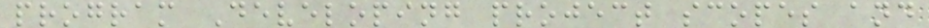program Developing project scopes and
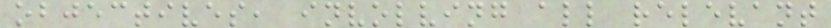objectives, involving all relevant
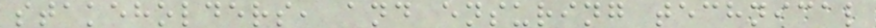stakeholders, and ensuring technical
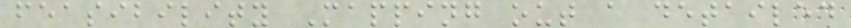feasibility Mapping out a detailed
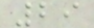29
